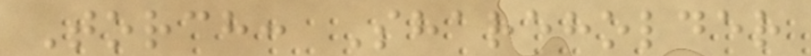Torch: Shareholder
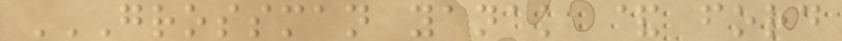GROSSMAN YANAK & FORD
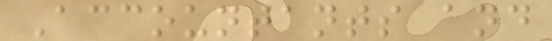Accountants and
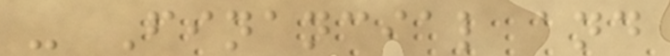- Financial and
